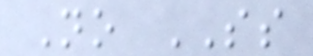No SS
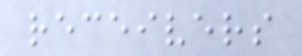receivers
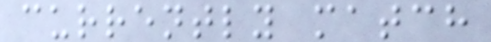currently match
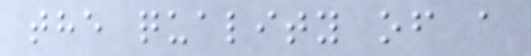the quality of a
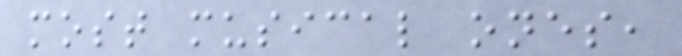most musical ones,
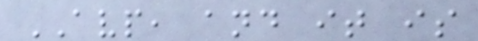AVP, and it is
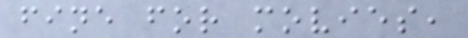fine for movies,
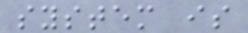system is
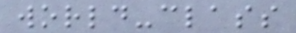world-class
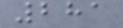281
